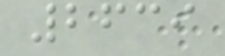2639
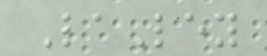LaLey
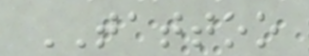TATTOO
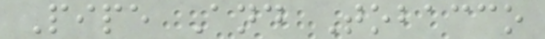Pipe And Tobacco
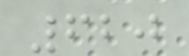620
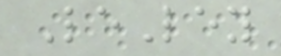LeLey
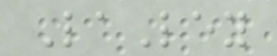LaLey
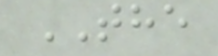THE
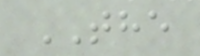THE
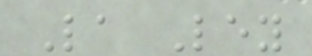La Ley
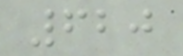620
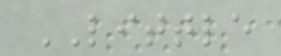LITTLE
